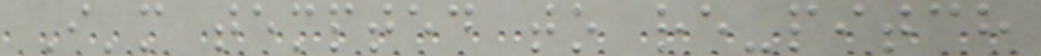I'm tempted to re-pitch
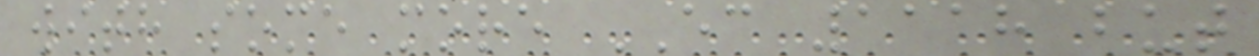with some more EC 1118 but
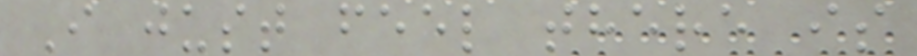I just feel there is
